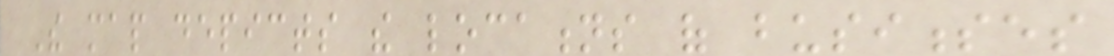The map depicts the locations of businesses
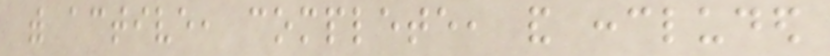with active, complete, and concluded
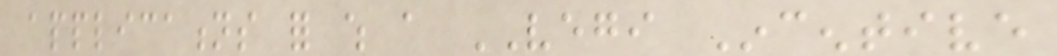applications for which a VEGI Incentive
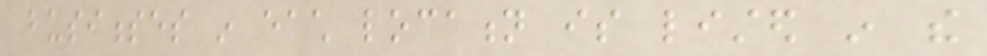businesses in each location is listed in the
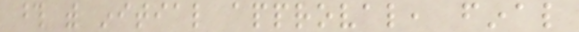those with initial approval, final
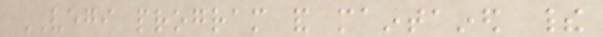VEGI program and maintained their
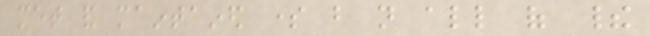met and maintained some but not all of their
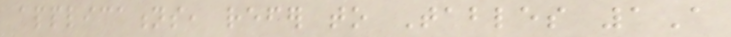applications, refer to Tables 1A
